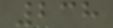238
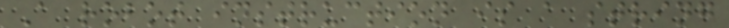A robot instruction is a string
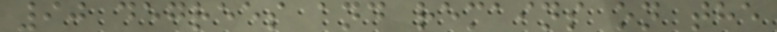90 degrees and remains on the
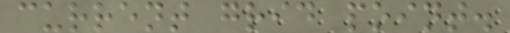current grid point.
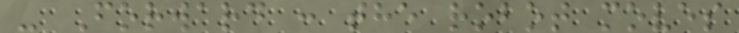- Forward : the robot moves
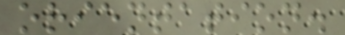orientation.
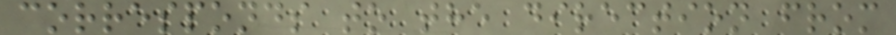corresponds to the direction from
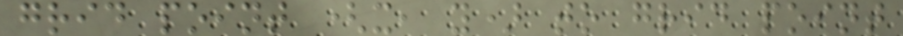grid point (x, y) to grid point
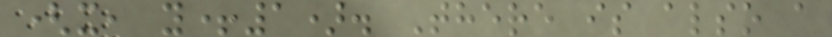(x, y+1). There is also a
